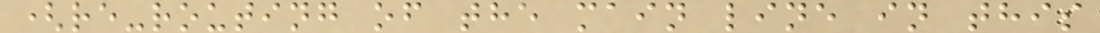(re-routing of the main line in this
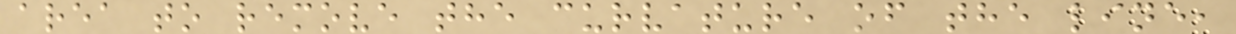area to remove the curvature of the line,
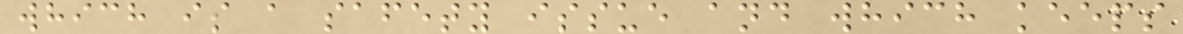which is a safety issue and which keeps
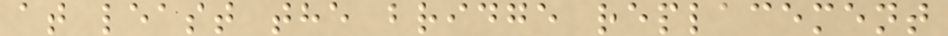at least the bridge replacement
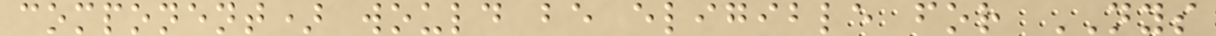component) would be eligible for NYS
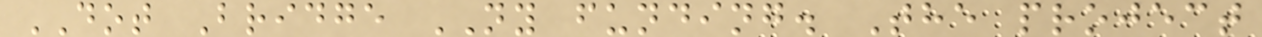DOT Bridge NY funding. The project
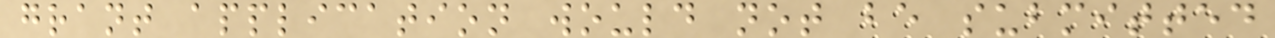grant application would not be submitted
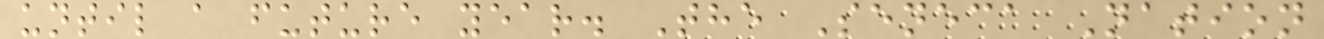until a future year. The Seneca Nation
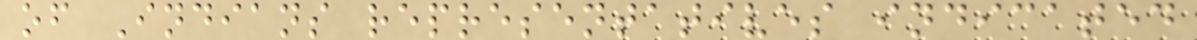of Indians representatives indicated
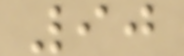90
